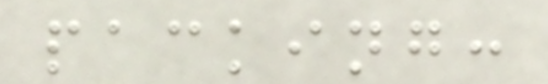packing:
